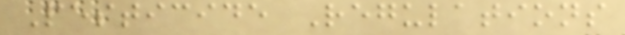Pesticide Regulations
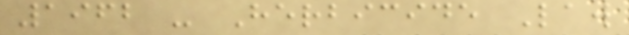1962 - Herbicide Law
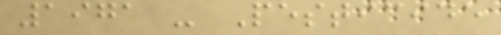1971 - Pesticide
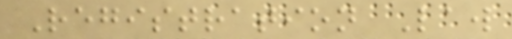Registration Law
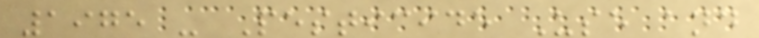1975 - Pesticide Use and
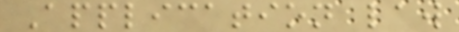Application law
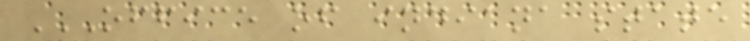OFFICE OF INDIANA STATE
